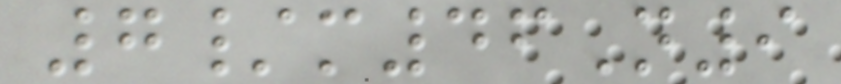7/m46N9
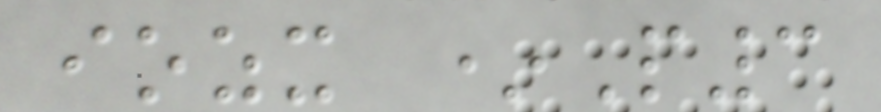iozx *P3
